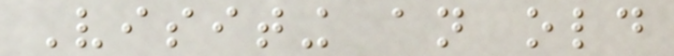Visiting an old
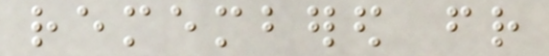remembered friend
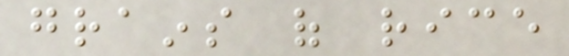grains of rice
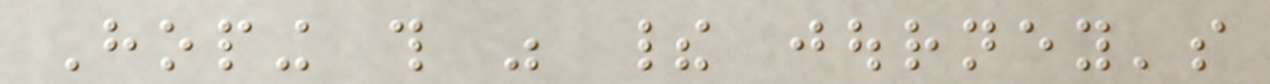Hoping this was their journey's
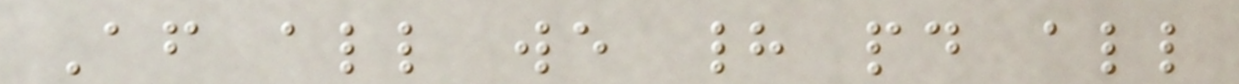After all we had paid all
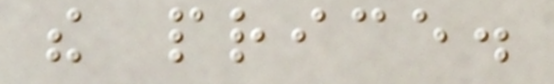the price.
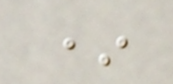*
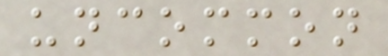uncommon
